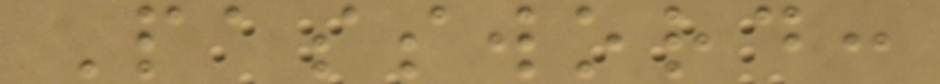Password:
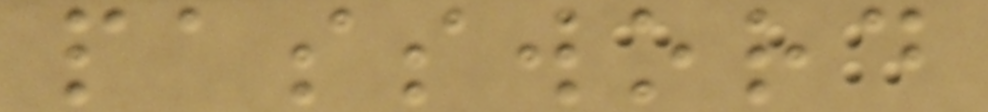password
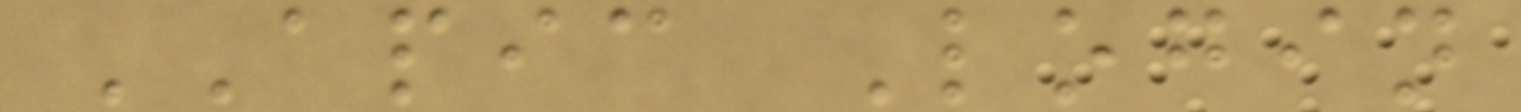APIC Login
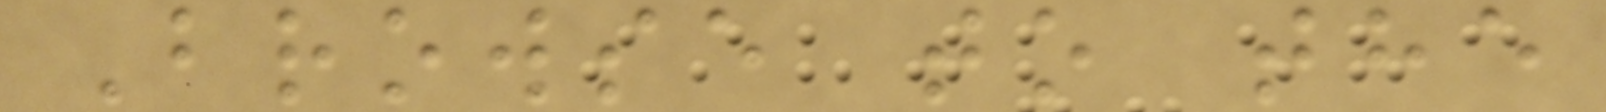Browse to the
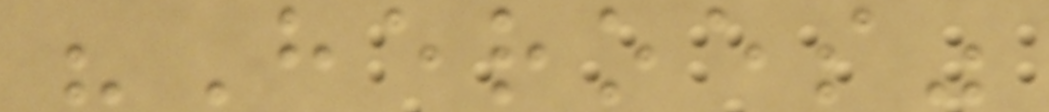"Heroes"
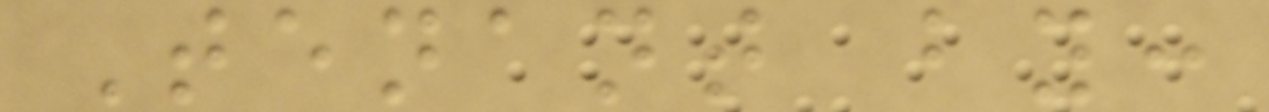Tenant by:
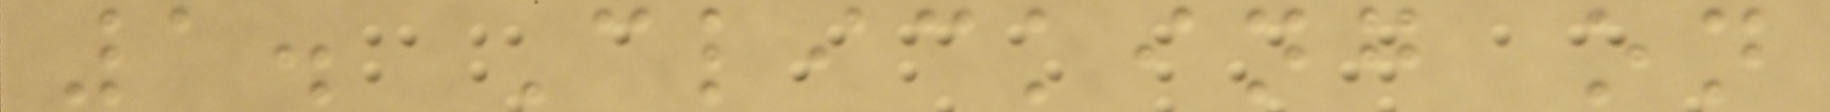1. Clicking on
